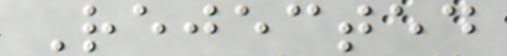Rejected
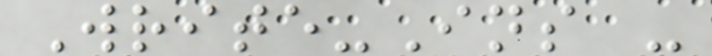Write-Ins -
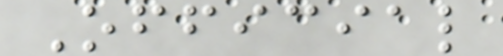Official
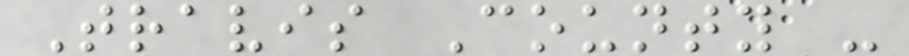Travis County -
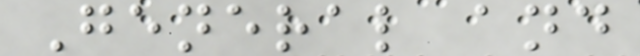General and
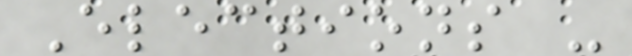Elections -
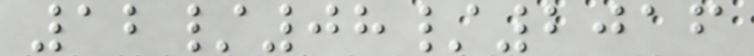12/08/2016
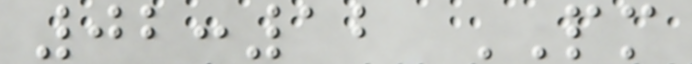02:12 PM
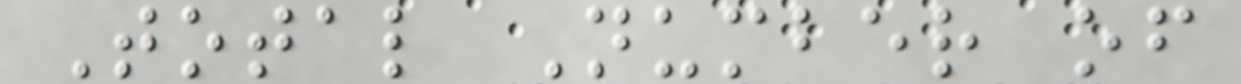Total Number of
